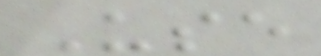Use
